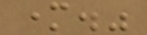mother."
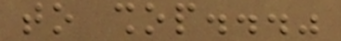to shop..."
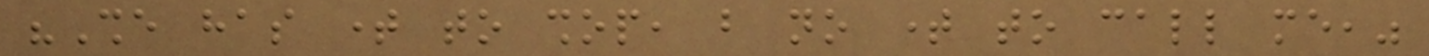"She has time to shop, but no time to call me,"
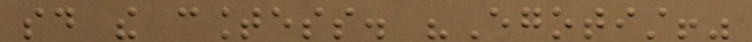said the countess. "Egotist!"
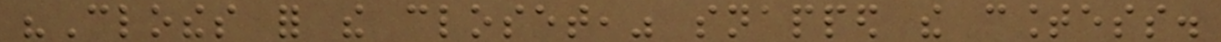"Clothes for the closet," snapped the countess.
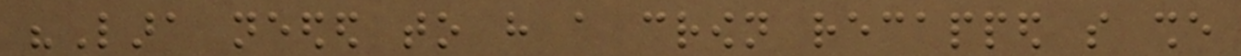"Lara needed to have a crown recapped so she
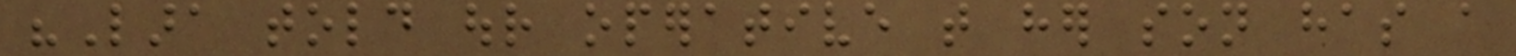"Lara told our operative that her son has a
